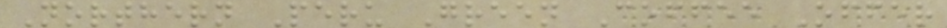Northern Peru Green Coffee Offer
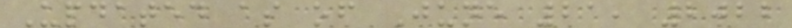Updated as of June 21, 2022
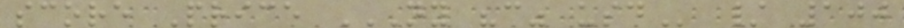score Price NY "C" USD / 100
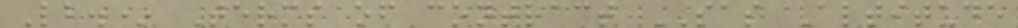Lb.* Terms of contract SAS Altitude
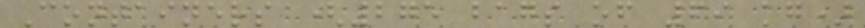Containers (275 bags of 69 kg)
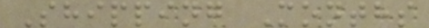Shipping Months
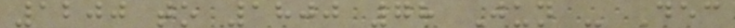1200 to 1800 78 Jun - Dec
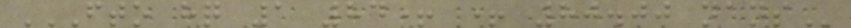FTO HQ 1 84+ + 80.00 NANS
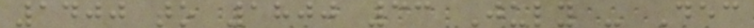1400 to 1800 33 July - Dec
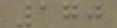170
